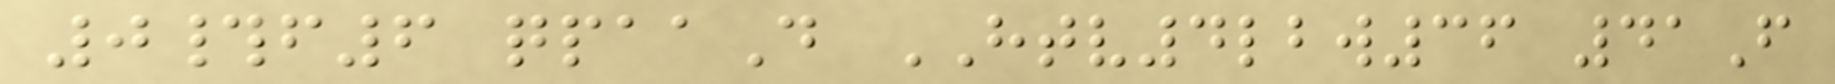0#f6 qpaaD HTV4lbw36 41F
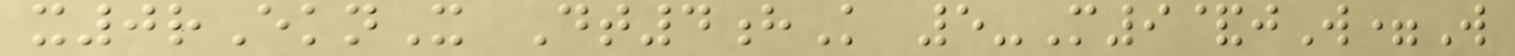x0rEknX Dt4hK 5-M9&jW=W
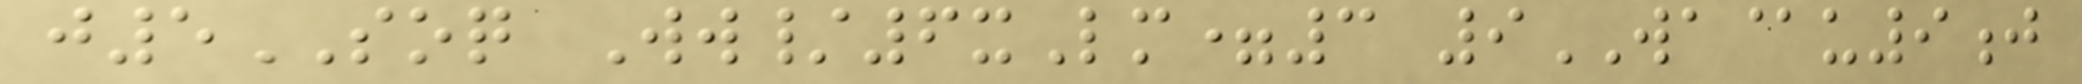j5SOQ Ww/6xLm=3 9WA@u9j
